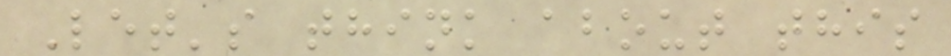Let's think about this
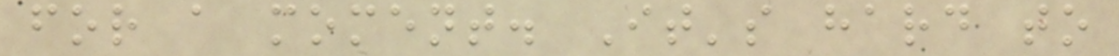for a moment. It's hard to
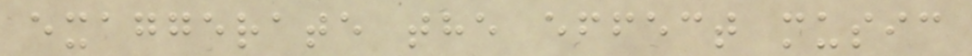exaggerate the effect music
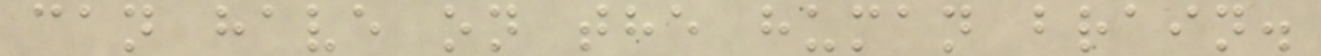can have on the human brain.
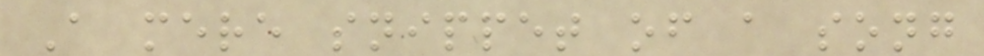A mere snippet of a song
